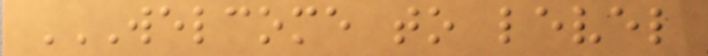WELCOME TO LEVEL
